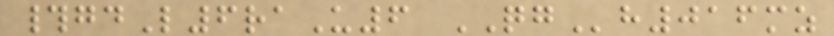#gdL6raU6 QGh016mz
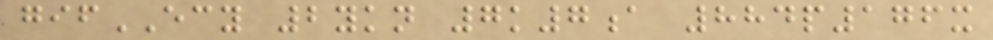gifECY 2ykn 7k7a 884p176x
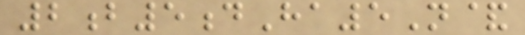2b5dHa5N&
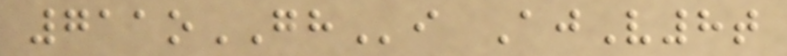711oGHi AjV8t
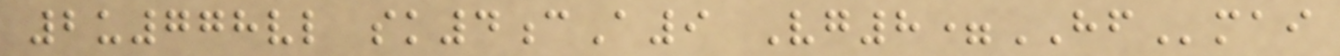2u778vl sk4cA9 Vg8=HFmai
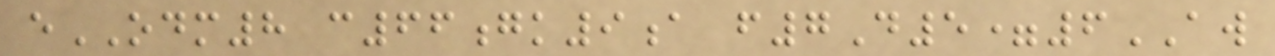eODM8 c66gk9a f7D5=6AW
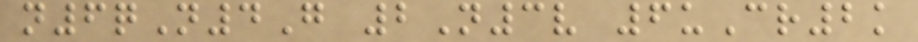n6qN4G 2N3v 6uCr2k
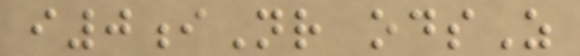i0iNr odsZ
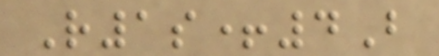R1s+4B
